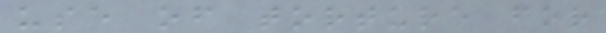use of torture for
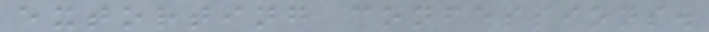extorting confessions.
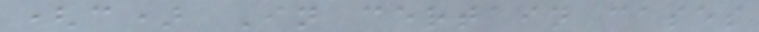(c) In certain cases
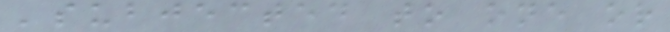'subjected to one or
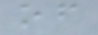of
